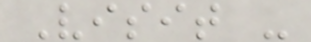Visit -
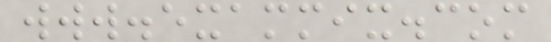www.exammix.com
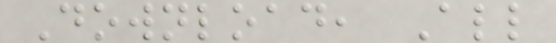Download, All
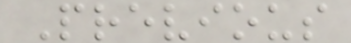Previous
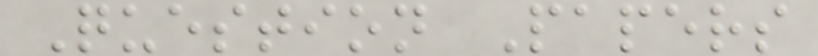Question Papers
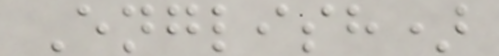English)
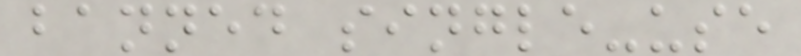banned single-use
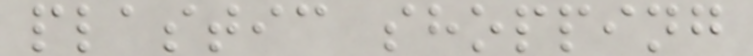plastic shopping
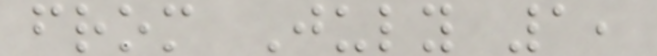from July 1,
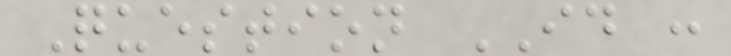Question ID :
